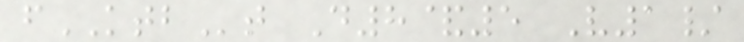fKTBt D8&5 V1/
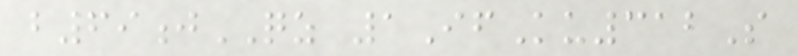b69jQZ 1IfKu312S
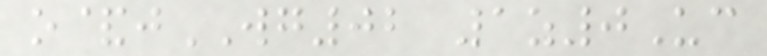o&jWG02 1z0Uc
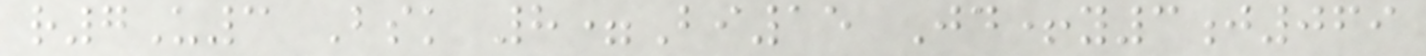r7U3 Bsk 8=Bi15 Jd+y3j069
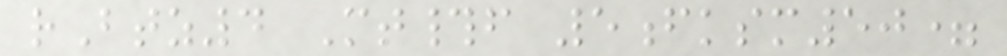rBtz4 Mt#f 5fksm50=
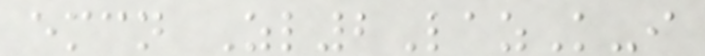emcn Zl2LazK-i
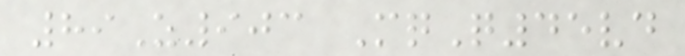89Z903 MqQ45vd
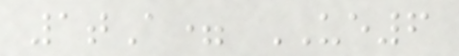1tA= UE6
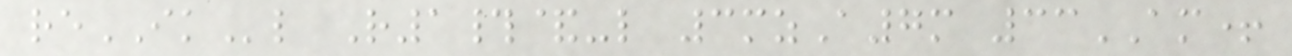reIKl R1#&-l 3mzA7m 33AM+
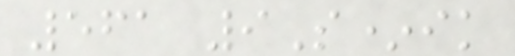561 9S*ik
